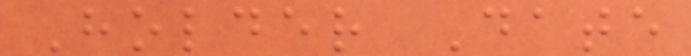Holder Date
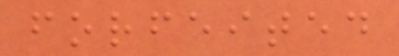forfeited
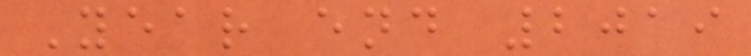Year end 2019
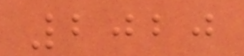2020
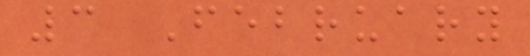3 February
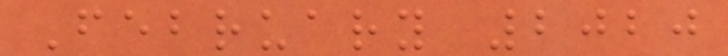February 2020
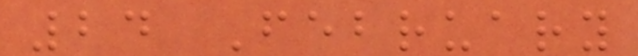24 February
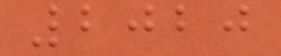2020
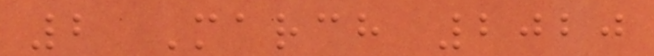2 March 2020
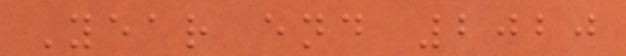Year end 2020
